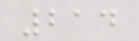214
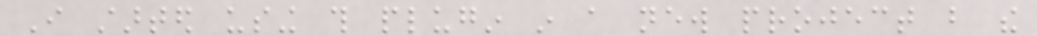I started using this plugin in a new project but the
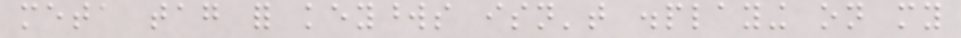meta tag for keywords isn't displaying on my
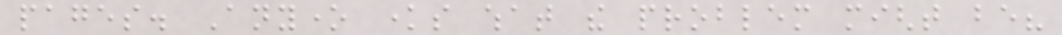pages. Anyone knows what the problem might be?
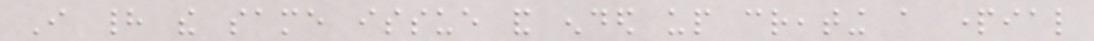I had the same issue and ended up creating a partial
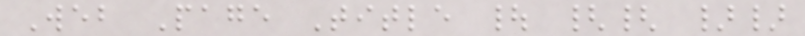Web Page Title | {{ }}
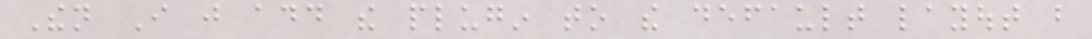Then I just add the plugin to the default layout but
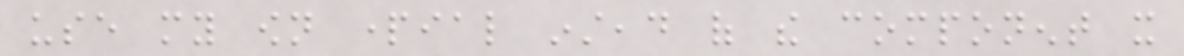use my own partial instead of the component it
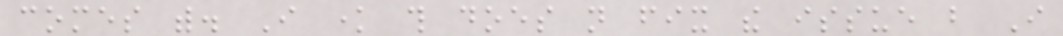comes with. I know this does not fix the issue but I
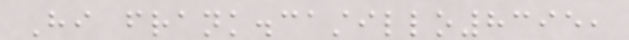Hi frank.castillo8395,
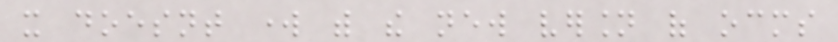it doesnt work with the new version of ocms
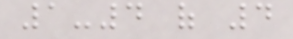1-4 of 4
